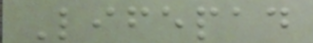Lifepad
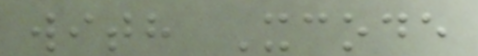with Xcode
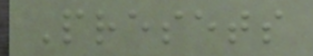Presets
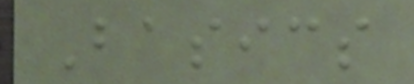Basics
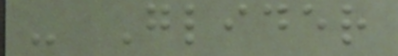- Glider
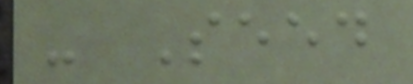- Seed
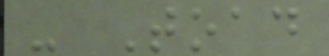- Toad
